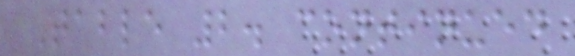Table 2. continued
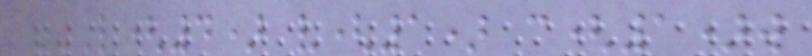L(4) V(1) C(1)W
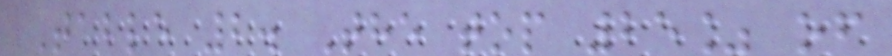Table 2. The top 25% of
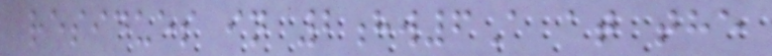residues in 2hw6A at the
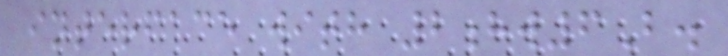interface with 2hw6B.
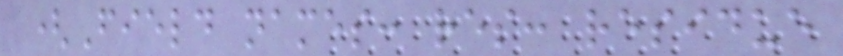(Field names: res: residue
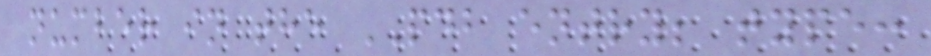number in the PDB entry; type:
